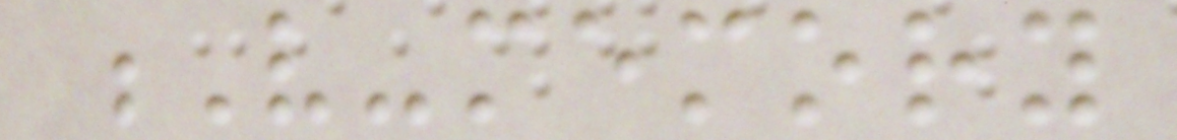V-memory
